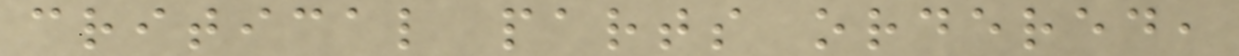critical parts ordered,
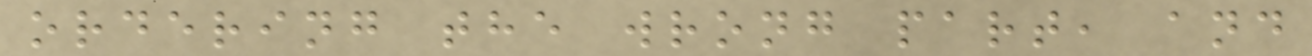ordering the wrong part, and
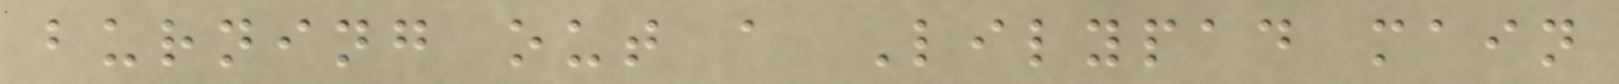burning out a Lilypad main
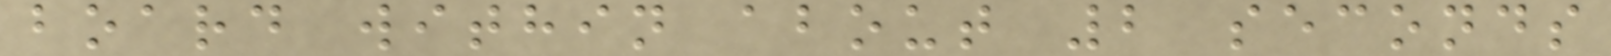board within about 2 seconds
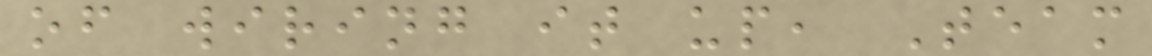of wiring it up, Team
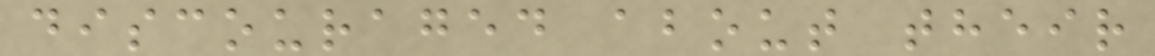discouraged about their
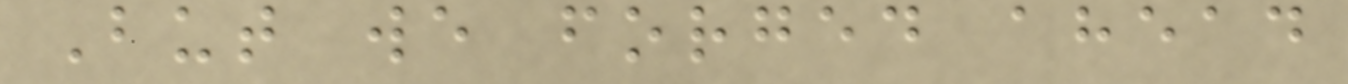But we forged ahead
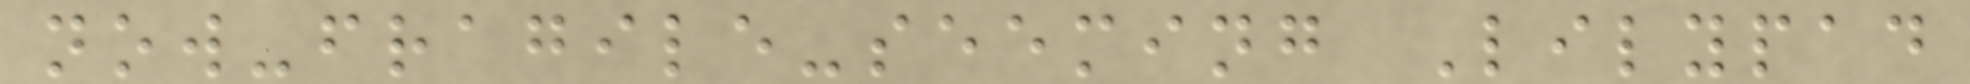now-fragile-seeming Lilypad
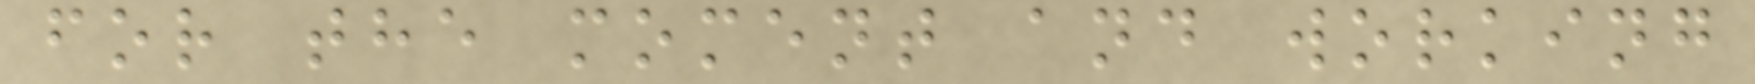for the moment and working
